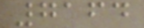7164
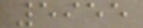5955
